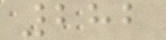282
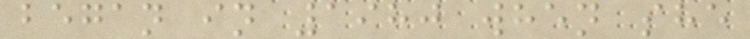began in 1980 when she
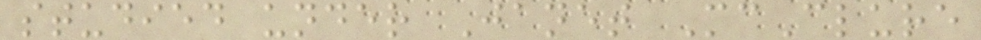studied under Janet McClure
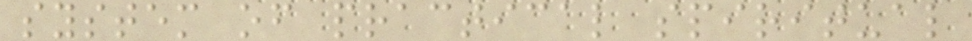system of practical spiritual
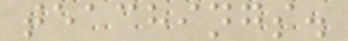teachings.
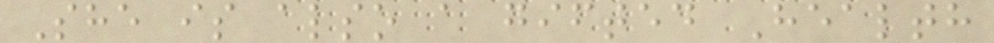She is also a gifted Health
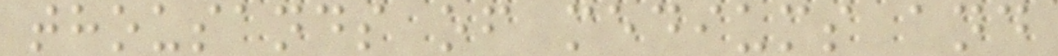thousands of mediums and
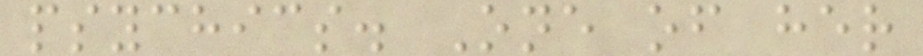psychics. One of her
